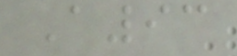A93
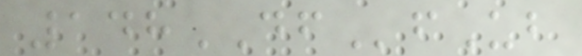148DFfUb
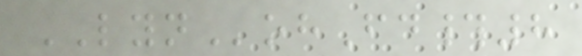LYNohFd#8
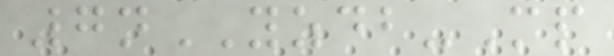7nYZDB-Mp
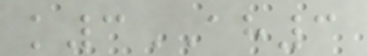k3AH3
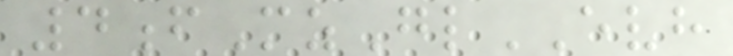4fMzGlEVH
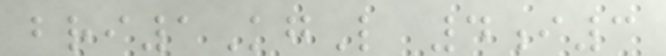bri1KgL 4i3
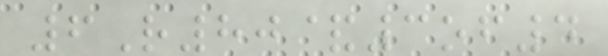6R80&3of4
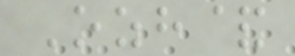Ozh&
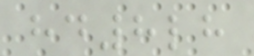hd8lh
